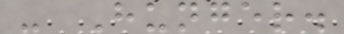- Hunger.
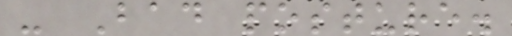- Bad posture.
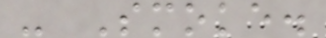- Smoke.
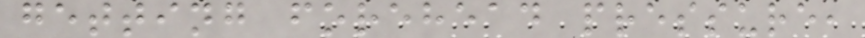getting forehead pressure,
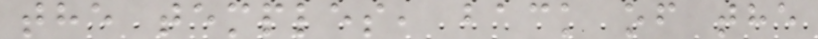the temples, back of the
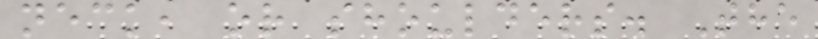neck, or shoulders. The
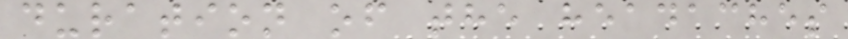duration of the headaches
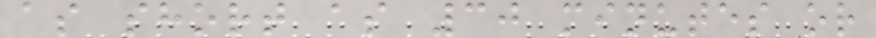as short as 30 minutes or
